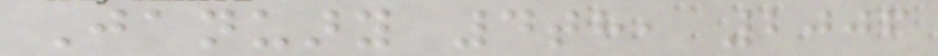January 4th, 2006
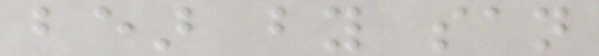bear by san
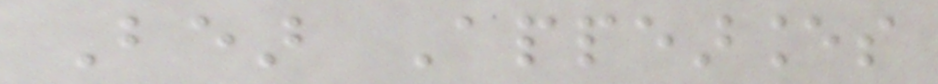Bear Appearances
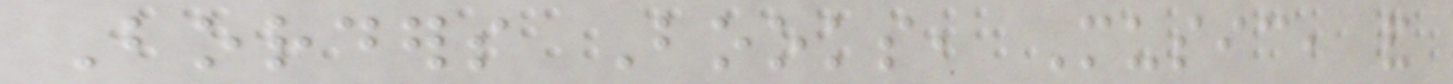Borders Books, Music, and
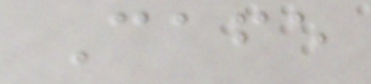Cafe
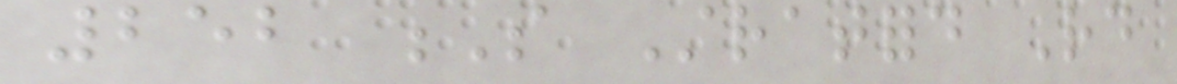252 S Stratford Rd
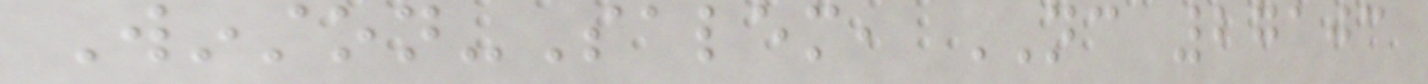Winston-Salem, NC 27103
